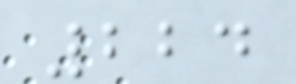224
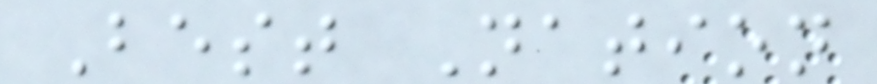Best Nation
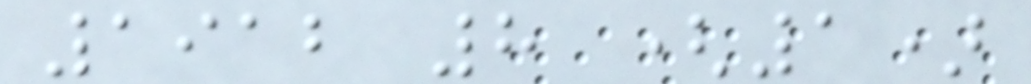1912 8 (1)
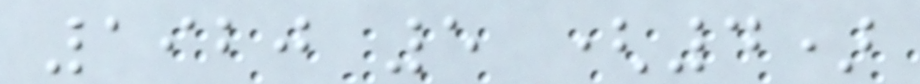1920 5 (4)
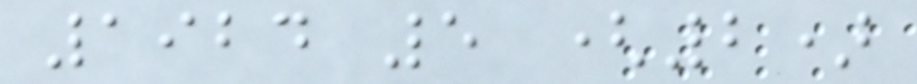1924 5 (2)
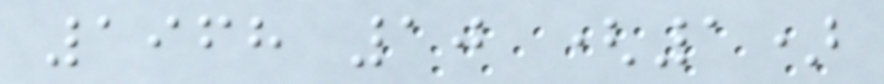1968 10 (1)
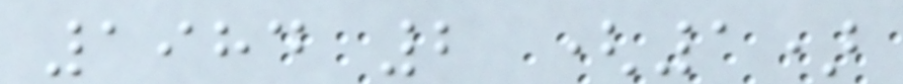1984 2 (1)
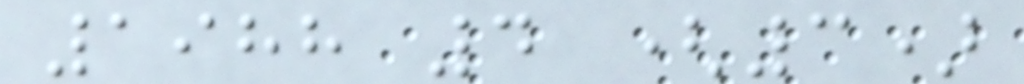1988 4 (3)
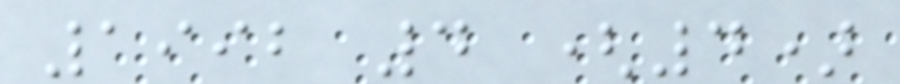1992 4 (4)
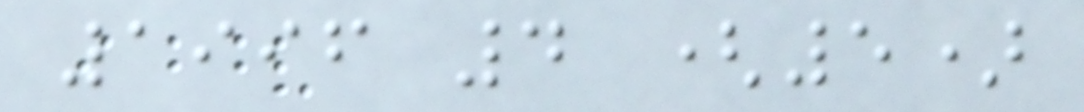1996 4 (5)
